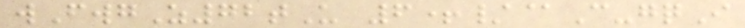wFwgZ72tU 6+/@C-gqI
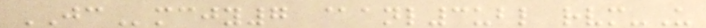JCmcjy7 @anl3ubl rvm-U
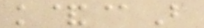k&@B
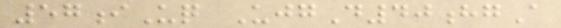57iUq UjgD40hgA
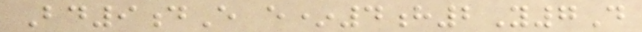Bd9dE e*4h2Y7D
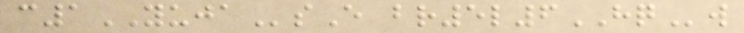c1YUJAsE br5l6HQw
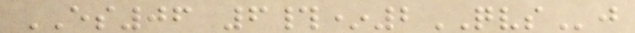ES06 6#*2QVSj
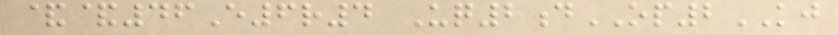&&46E6r4 Uq2dOP2KJ
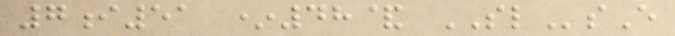7i51 *48& SLsE
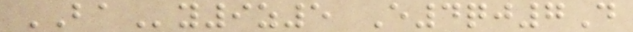BAy9z5 E4qj7D
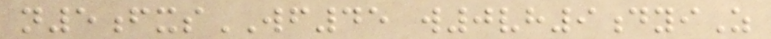n5fxsWF45 w0vh9dyiZ
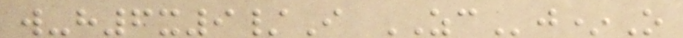w-h6x9/I ZCj*O
